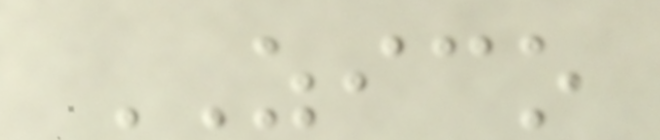ZICO
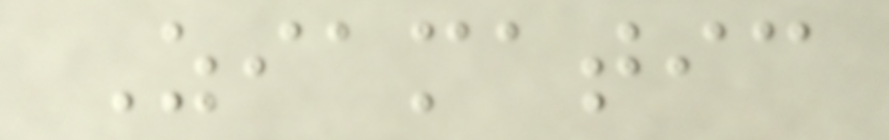Ziamatic
